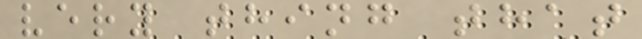very thing that
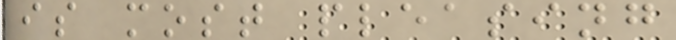is most pleasing
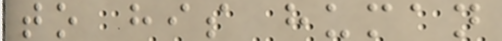to his human
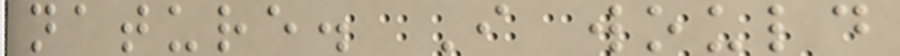nature. I would
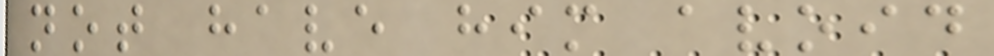not have him avoid
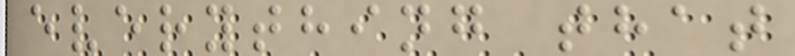everything that
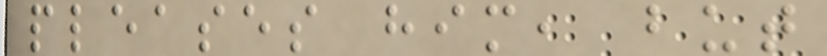pleases him, but
